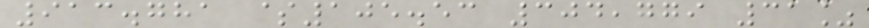913.781 $105.53 304,779 31%
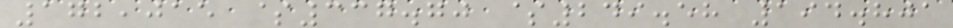172,015 $337.70 $249.58 194.801
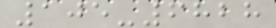105-6828
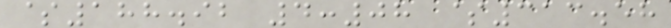$188.92 4:08 $313.58
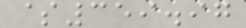$359.97
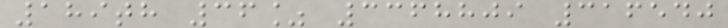189th 36% 3368809 316540
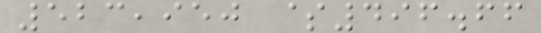523,950 $496.66
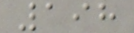198
